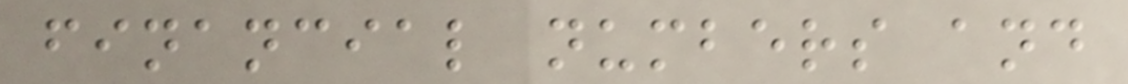financial numbers and
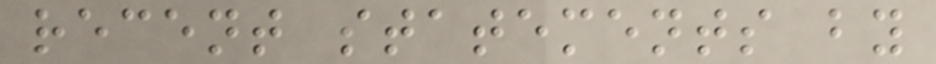recent statements by
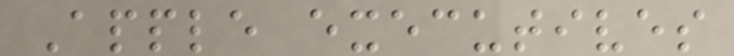Apple executives
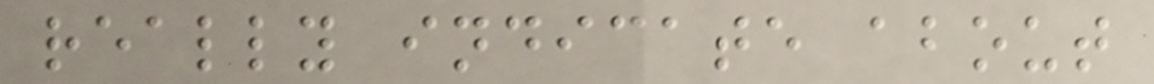really indicate about
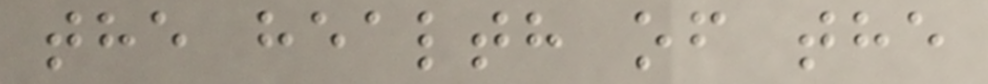the health of the
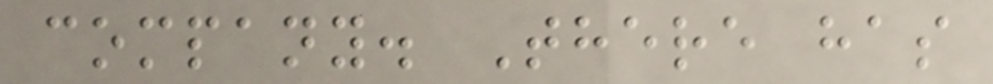company. There has
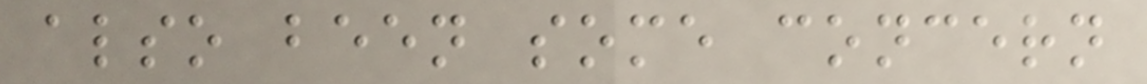also been some concern
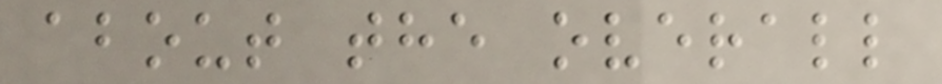about the overall
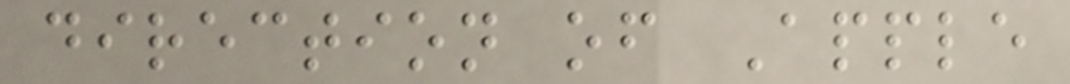direction of Apple
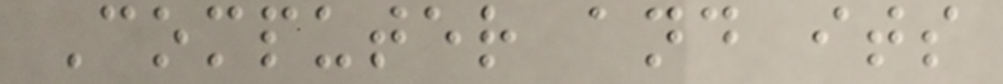Computer and its
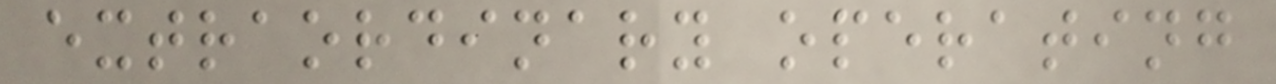extraordinary operating
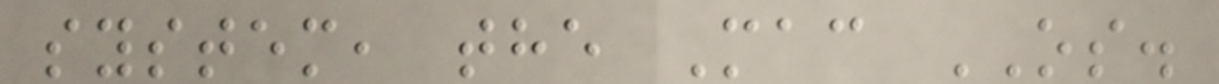system, the Mac OS.
